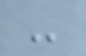-
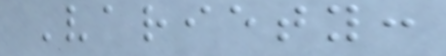Variety:
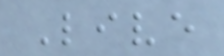Live
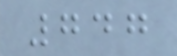747
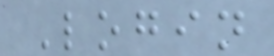Login
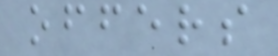offers
